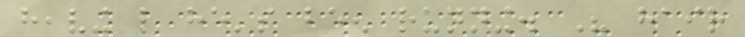heaving like he's been running. His hair
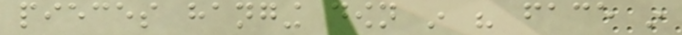pieces hanging down in his face in
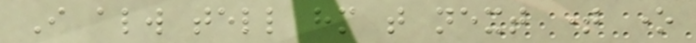I always tell him that next time one
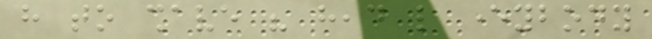have to shave his head like everybody
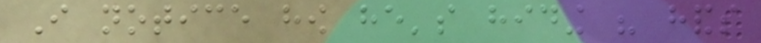I notice how he's hiding his hands
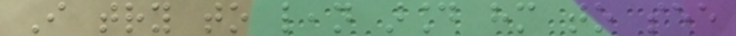I try to lean around him to see
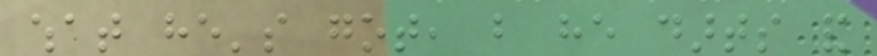what he's got, but he darts and
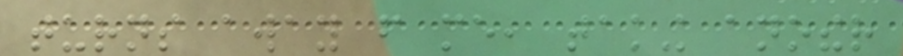turns away from me, taking another
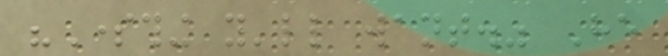"Something you'll want." He
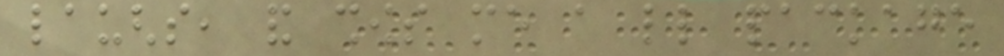laughs, and shows me a little package
